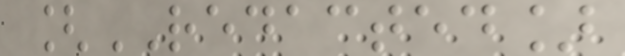[REDACTED]
